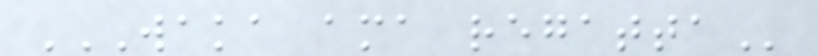WAKA AMA REGATTA
